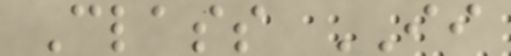Class II
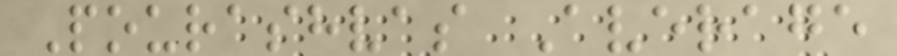Pourashvas Average
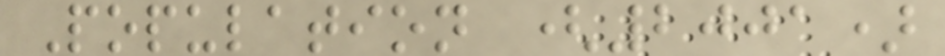Population (2001)
